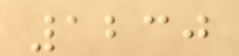1230
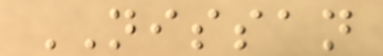NISSAN
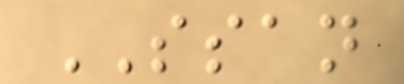SSAN
